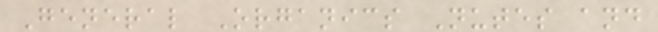General Organics Nutes and
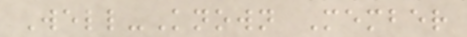Well-Known Member
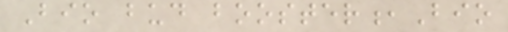Bio bud booster,Bio
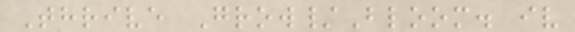Thrive Grow/Bloom. iv
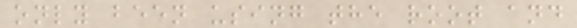only been using the root and
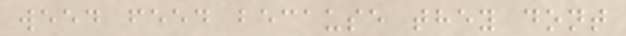weed feed because they dont
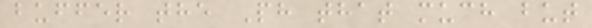buffer the Ph that much but
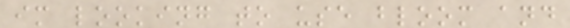im looking to use bloom and
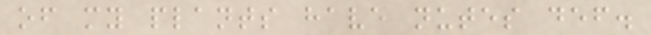of my plants have nutes def.
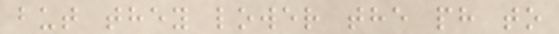but they lower the ph to
